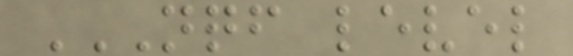NQF LEVEL
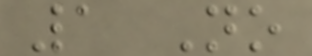1 No
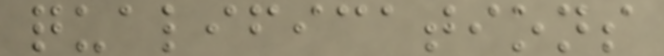qualifications
